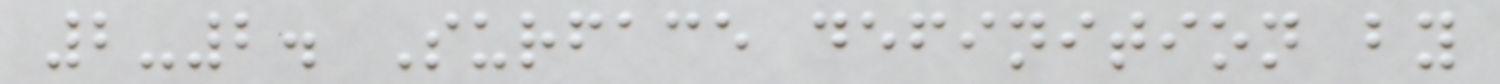2-2. Surface definition by
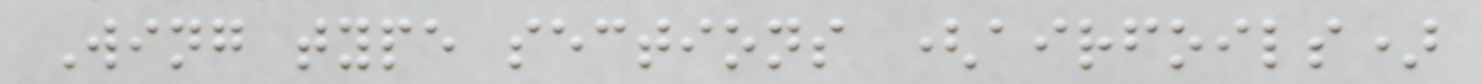Wing type sections (airfoils)
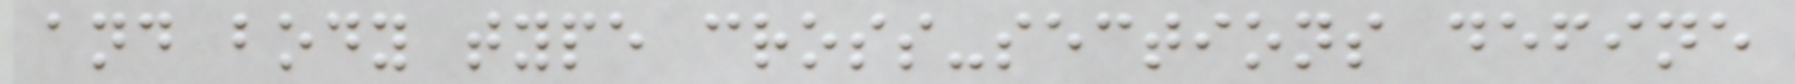and body type cross-sections define
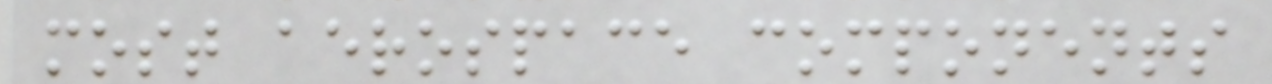most aerospace components
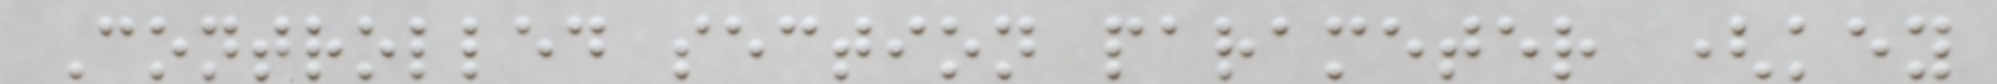Controlled section parameter (key
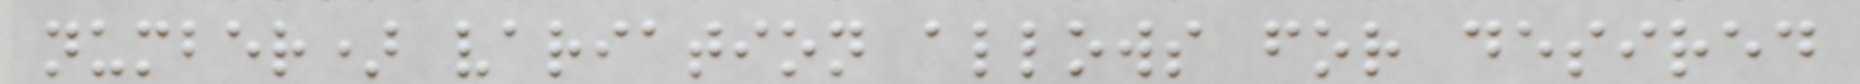number) variation allows for desired
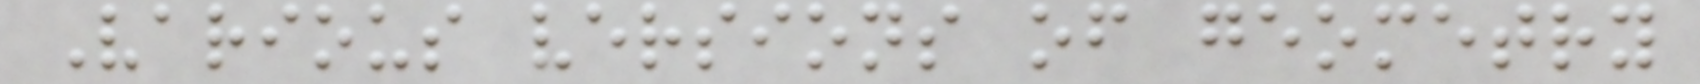Various versions of geometry
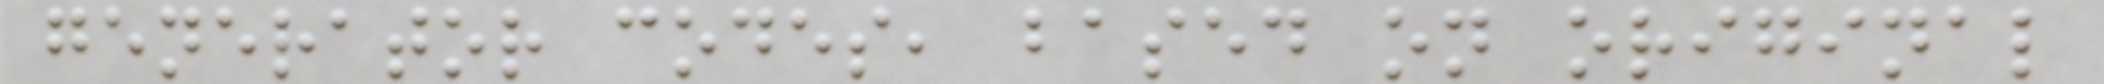generator codes, based on original
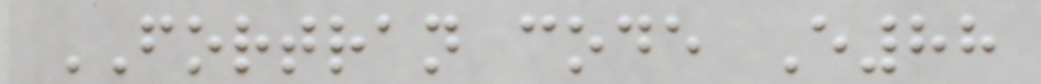FORTRAN code E88
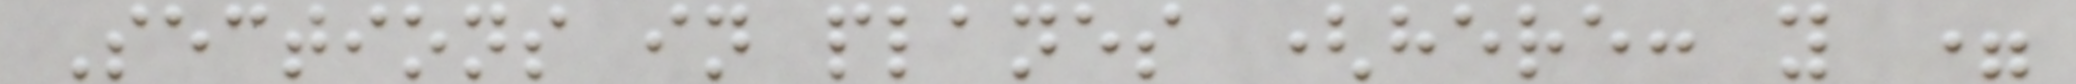Sections in planes (here: y =
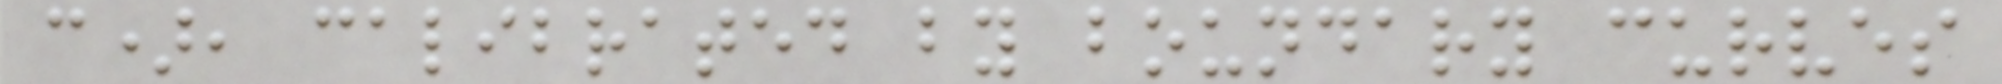c), calibrated by boundary curves
